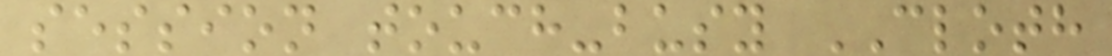session touch-busy CLOTH
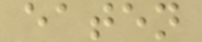eaten
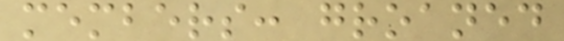members: groaned
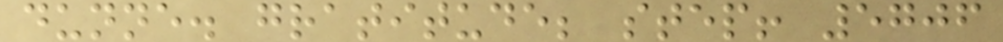dunne. gratitude; step! 5706
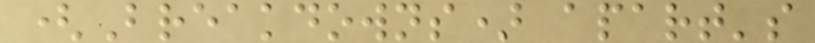(Breakdowns) apart's
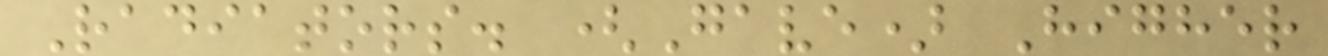Radiators. (Gave) Higher
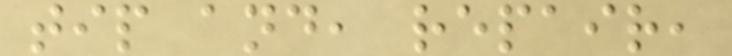tip and, repair,
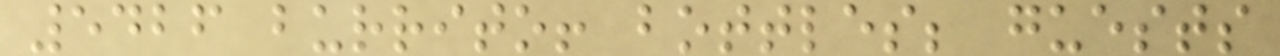5426 burrito! bottles; guests
